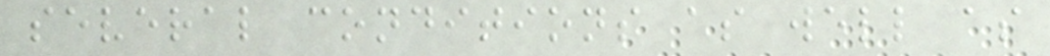several conditions as well as
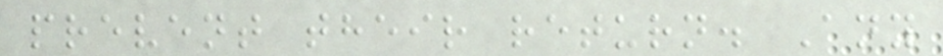prevent their return. Any
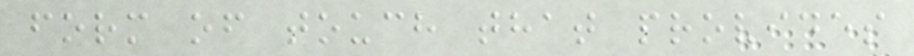form of touch that provides
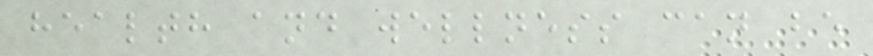health and wellness can be
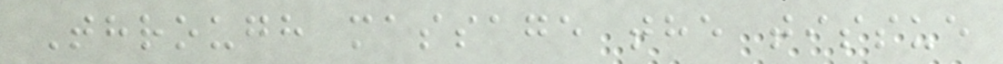Through massage the tissue
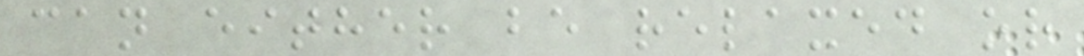can either be relaxed or
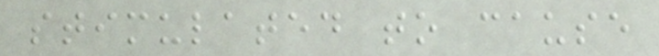stimulated to cause
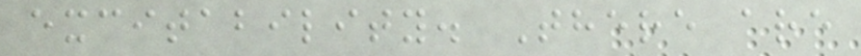excitability. There are
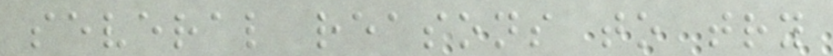several reasons to try
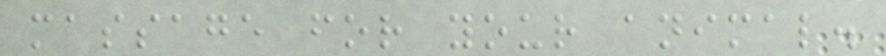massage for your animal.
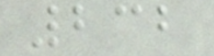232
